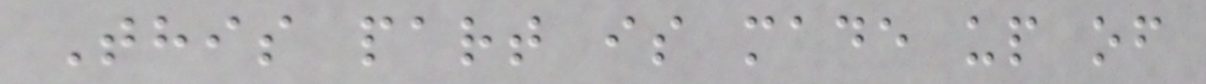This part is made up of
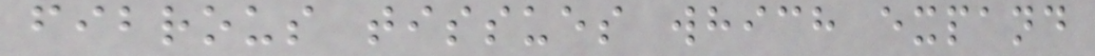fibrous tissues which expand
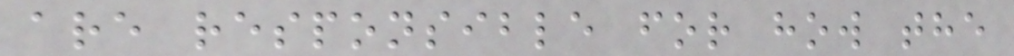are responsible for how the
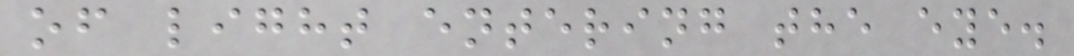of light entering the eye.
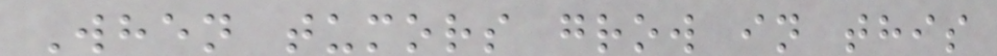When tumors grow in this
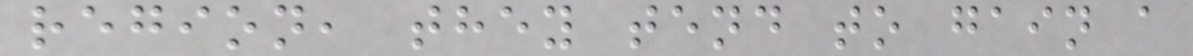region, they tend to gain a
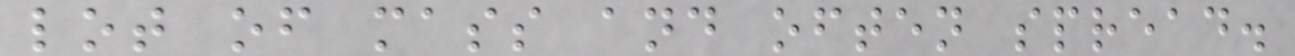lot of mass and often spread.
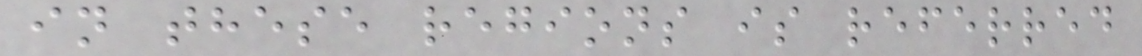in these regions is referred
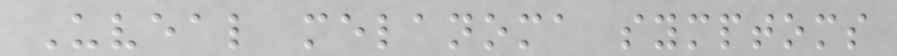Uveal melanoma symptoms
